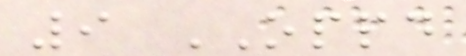9 OPPD
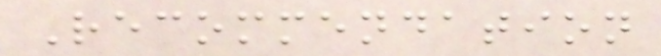Recommendation
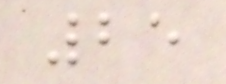25
